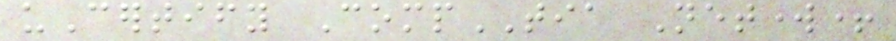uCertify CompTIA Network+
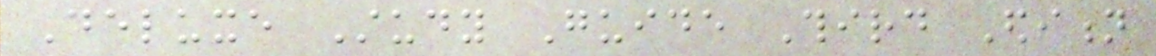Deluxe Study Guide Third Edition
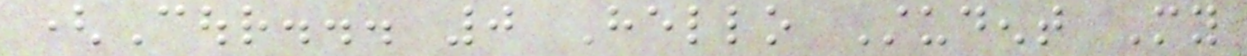(Cour... 0 Hello Student My
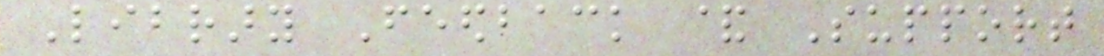Library Feedback & Support
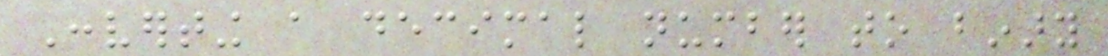Converting a decimal number to binary
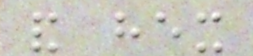and hex
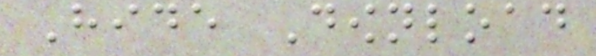Hide Download
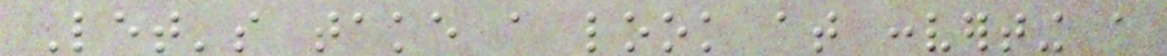Let's take a look at converting a
